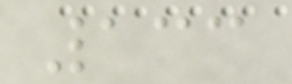133
